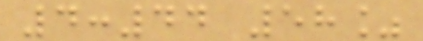4:44 58%
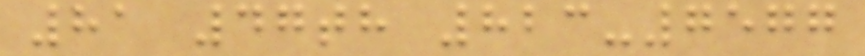81 47th 823-7577
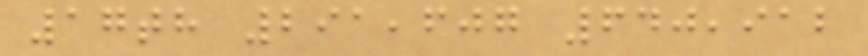17th 291,607 640,912
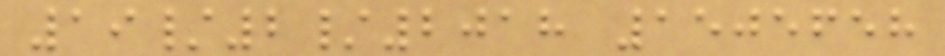19/2/2018 1505658
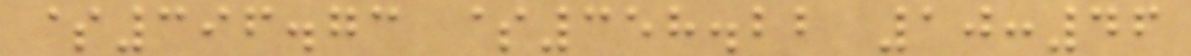$396.73 $358.22 10:46
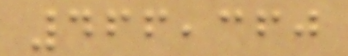466,360
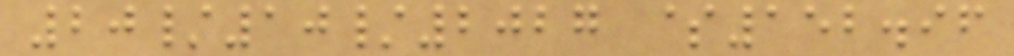20/10/2027 $152.96
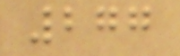277
